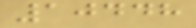10448
